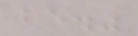be."
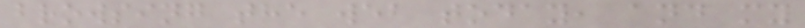browsing the web today, and my
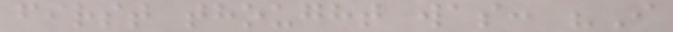first thought was: "I
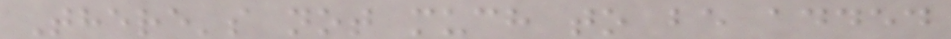There's not much to be added
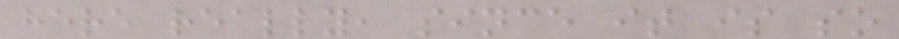here really, since it is so
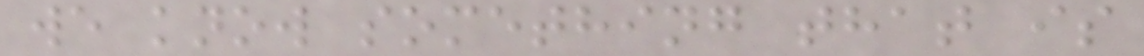we know something that is
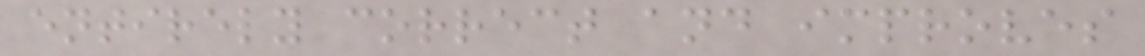entirely correct and improves
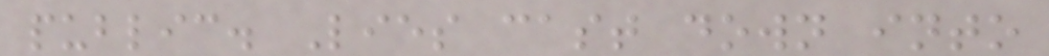public. Lies cast down into
